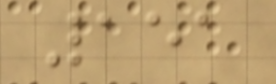151
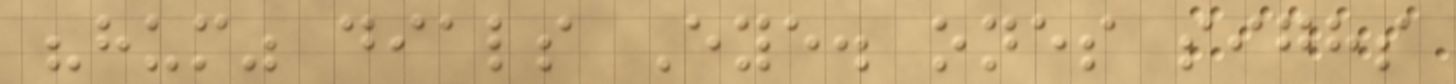"hum" dials Eye. ones sighs
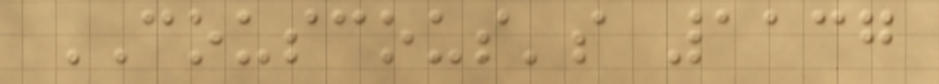COUSCOUS's 1137
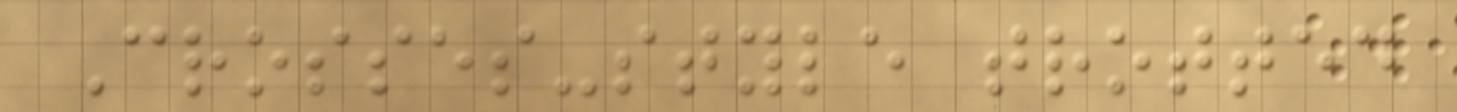Crosses-style trotted
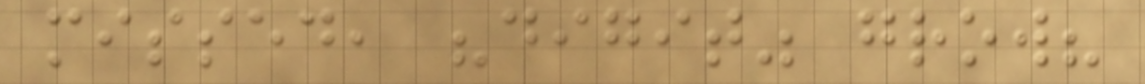missed, "digit" grow?
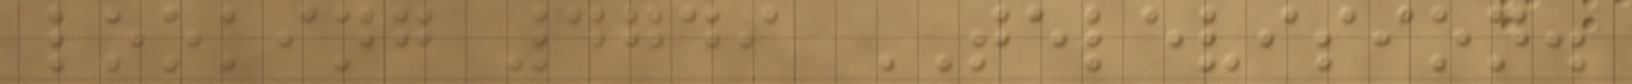looking 4749 TELEVISION.
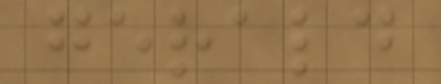gerald
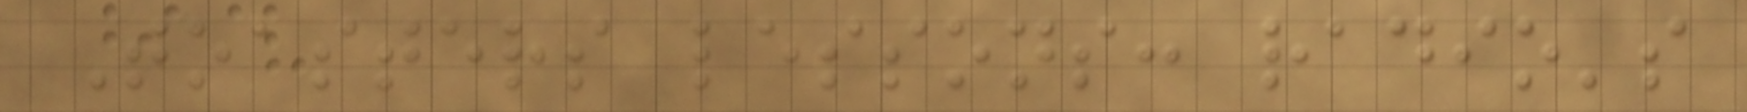Toasters lessons: radio's
